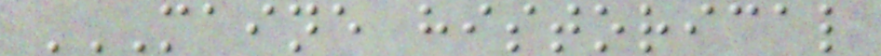MAINE HISTORICAL
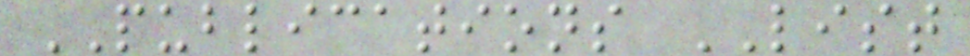PUBLICATIONS LIST
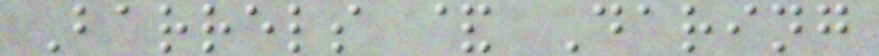Barrels & Daring
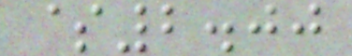$2.00
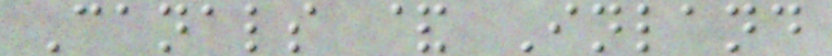Canals & Inland
